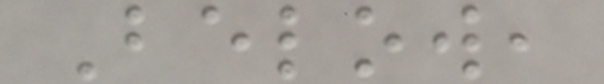Below,
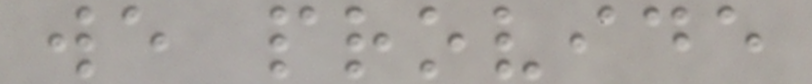we provide
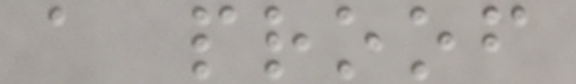a proof
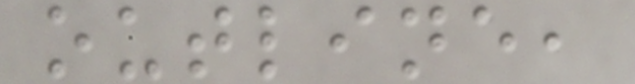outline,
